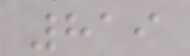819
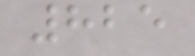825
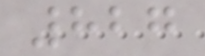827
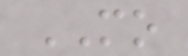MO
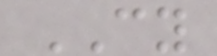CY
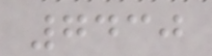7430
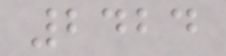2424
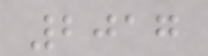2017
